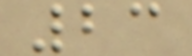23
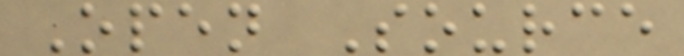Open Source
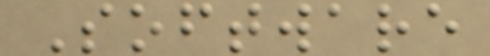Software
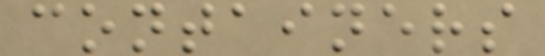containers
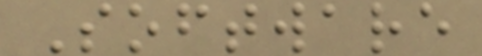Software
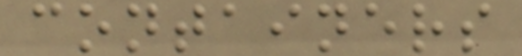containers
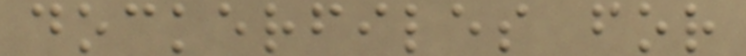dockerfiles for
